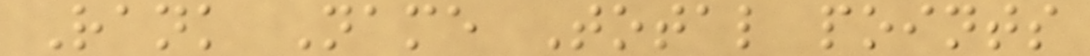Rank Name Total points
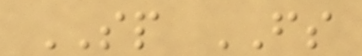SP FS
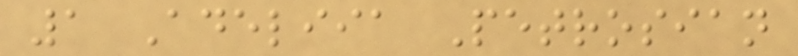1 Adeliia Petrosian
